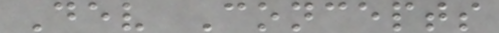Dev Concepts
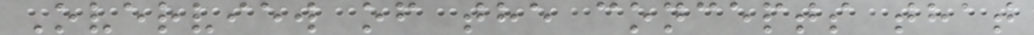Overview of the concepts that
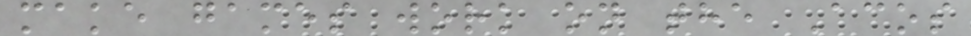make games work on the Acos
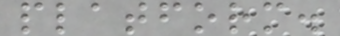platform.
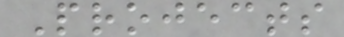Projects
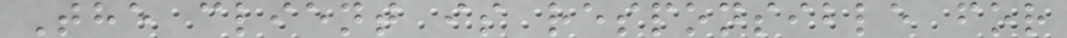The client is responsible for
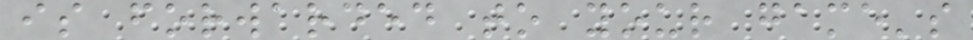is forwarded to your game's
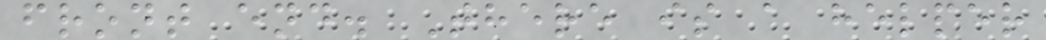front end. There is a helper
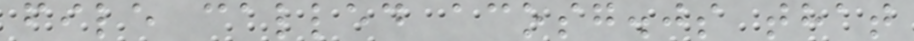file called acosg.js that
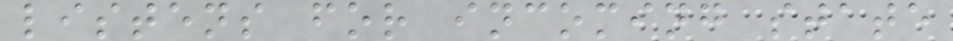listens for incoming state
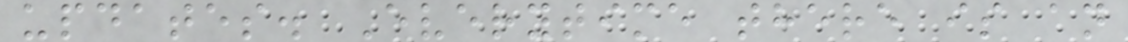updates. Everytime there is an
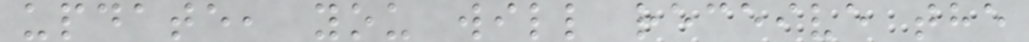update, you will receive the
